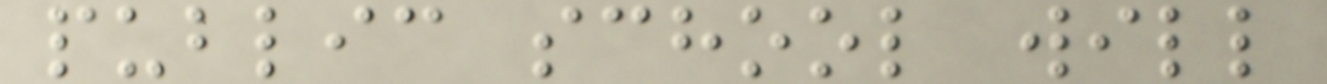public school will
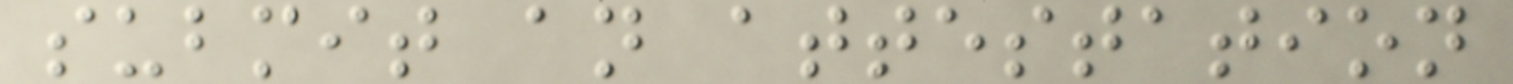submit an attestation
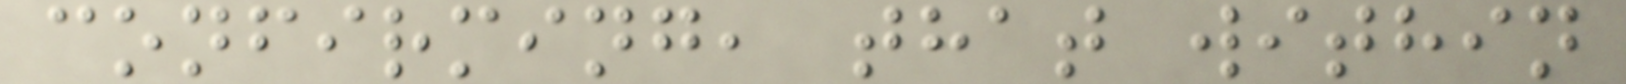confirming, that within
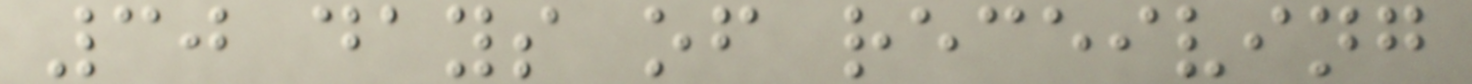30 days of receiving
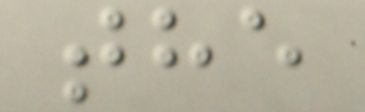the
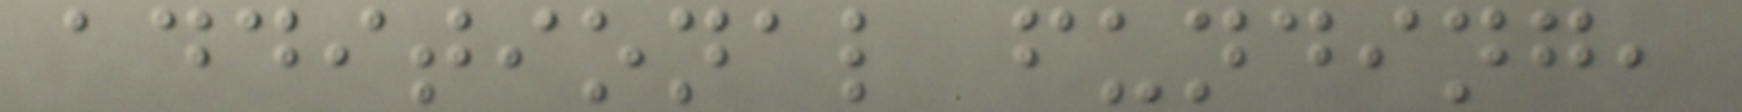additional funding,
